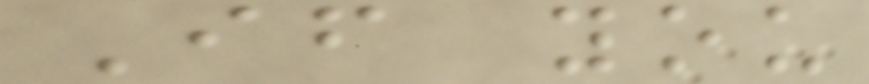If you
